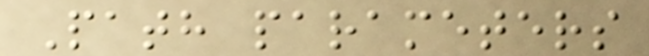Path parameters
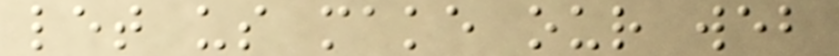let us make our web
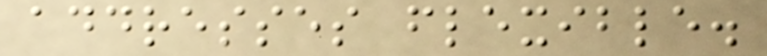addresses flexible.
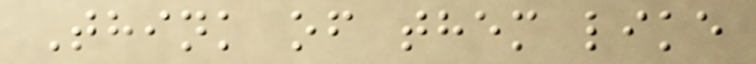Think of them like
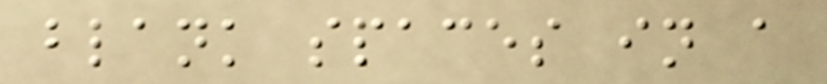blank spaces in a
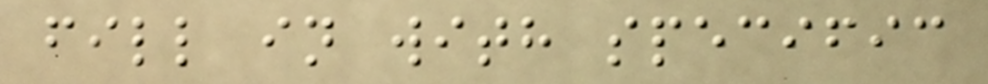fill in with specific
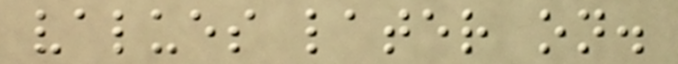values later on.
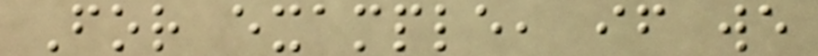For example, if we
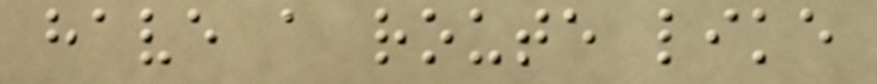have a route like
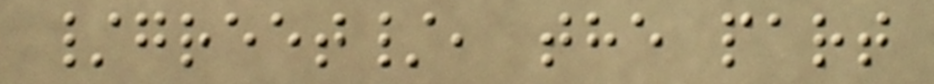/greet/, the part
